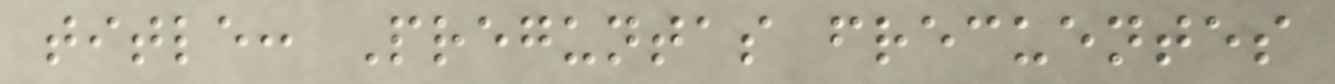title: Preguntas frecuentes
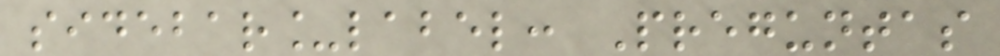sidebar_label: Preguntas
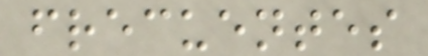frecuentes
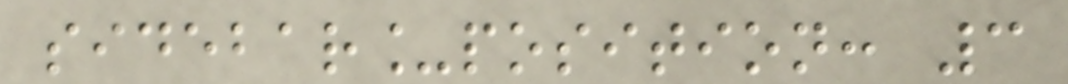sidebar_position: 3
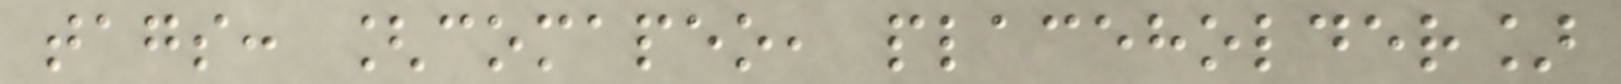tags: [comapeo, placeholder]
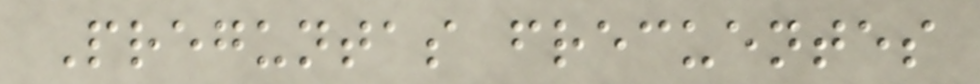Preguntas frecuentes
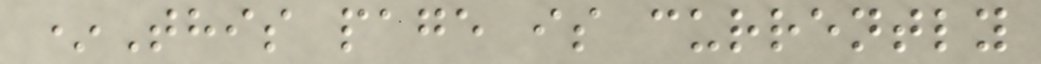*This page is currently
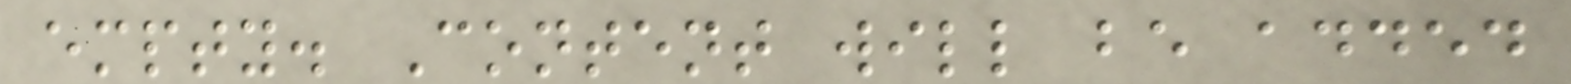empty. Content will be added
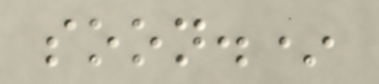soon.*
